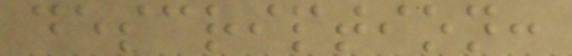description:
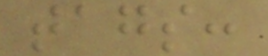tags:
